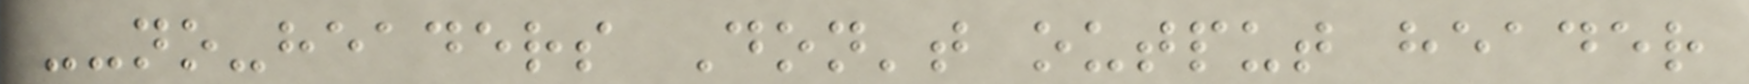--no-headers Don't output header
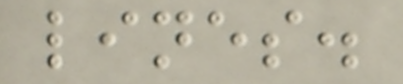lines.
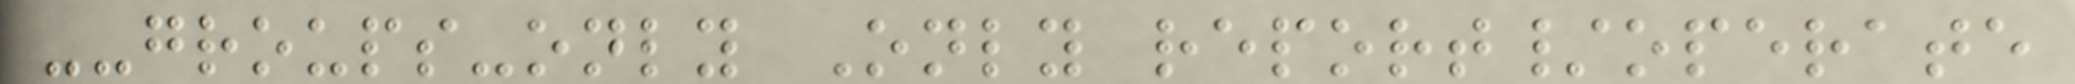--groups-only Only report/operate
